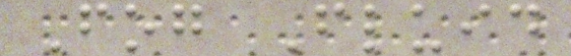Fog Fluid
